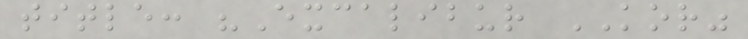title: "Excalibur KOR"
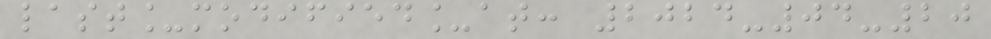last_modified_at: 2024-04-20
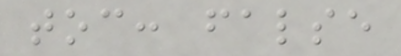toc: false
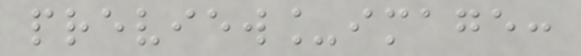preview_image:
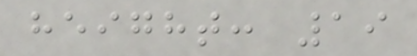height: 19
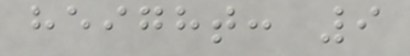height: 9
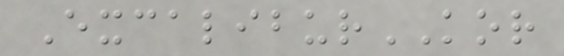ExcaliburKOR
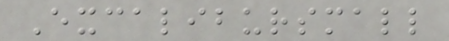Excalibursmall
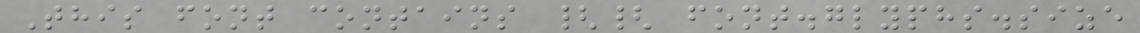This font contains {{ font.glyphs.size
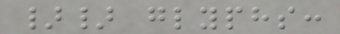}} glyphs:
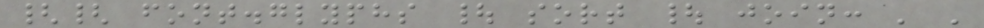{{ font.glyphs | sort | join: ' '
